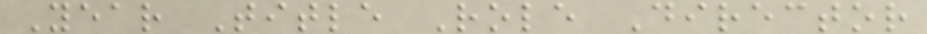Year Title Role Director
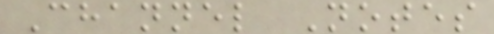Channel Notes
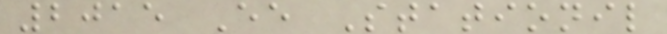2015 Ee Stationil
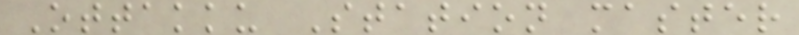Ottakku Station master
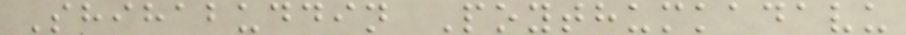Shihabuddin Poythumkadavu
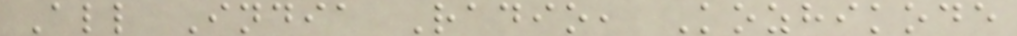All India Radio, Kozhikode
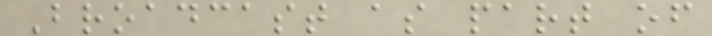Broadcast as part of
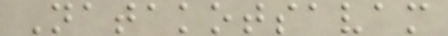Natakotsavam
